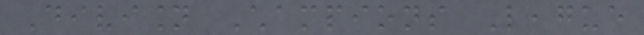Division Champions League
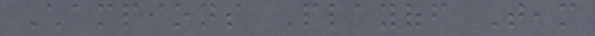Champions Playoff Team
